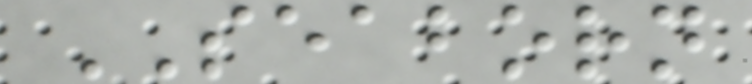SEABORN
